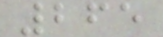265
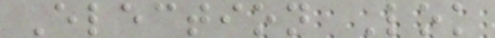Election Lok
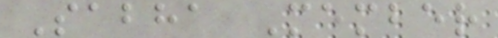Sabha Member
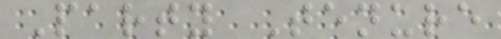Party Tenure
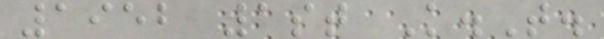1952 1st K.T.
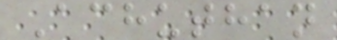Achuthan
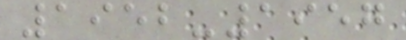1952-1957
